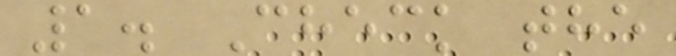1. Check the
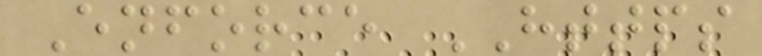Enforce HTTPS
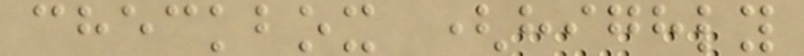checkbox (highly
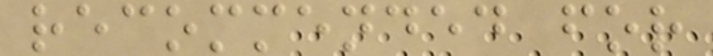recommended for
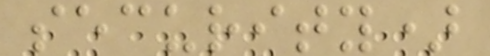security)
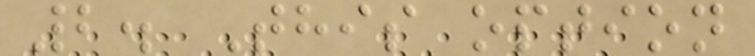2. This option
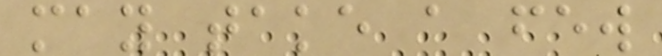may take a few
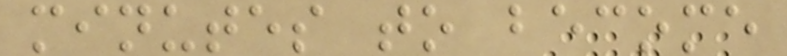minutes to become
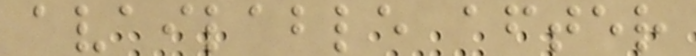available after
